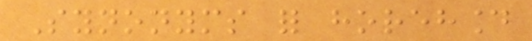Synonyms for horehound
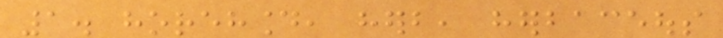1. horehound, herb, herbaceous
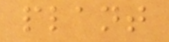plant
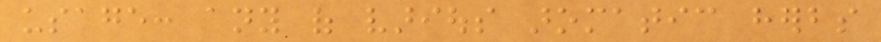usage: any of various aromatic herbs
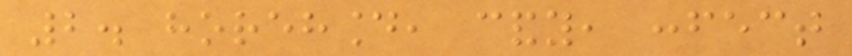2. horehound, candy, confect
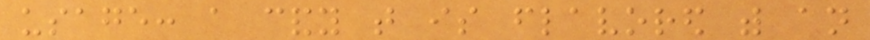usage: a candy that is flavored with an
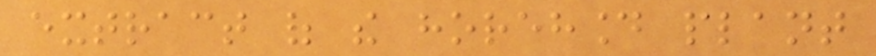extract of the horehound plant
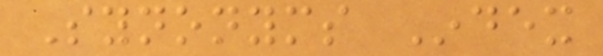Synonyms Index
